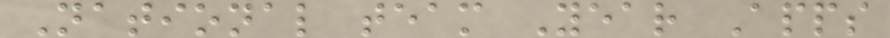National team Year Apps
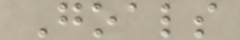Goals
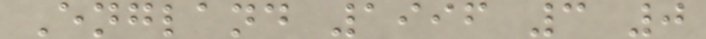England 1996 3 0
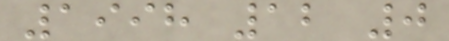1998 12 0
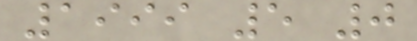1999 5 0
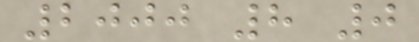2000 8 0
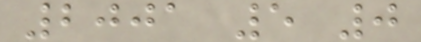2001 5 0
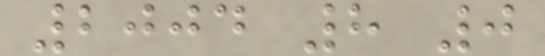2004 8 0
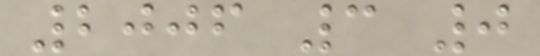2006 3 0
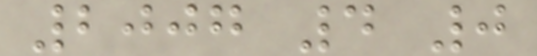2007 4 0
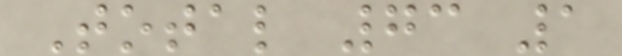Total 73 1
